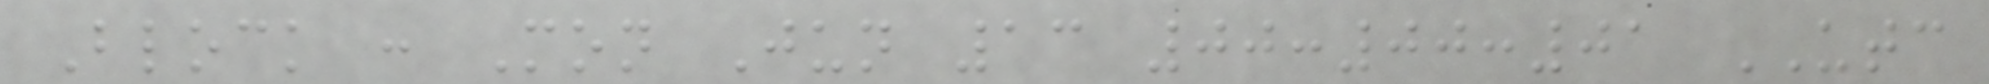Block : Mon Jun 13 00:00:01 UTC
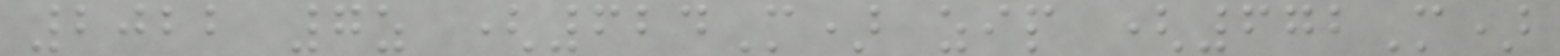2022 7z (624M) zip (672M)
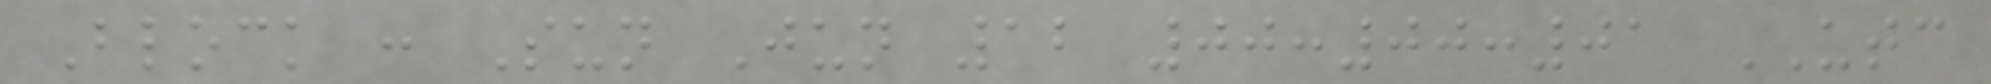Block : Sun Jun 12 00:00:01 UTC
